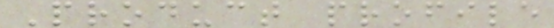Product profile
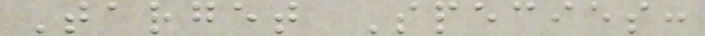Target Species:
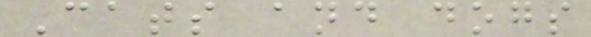Cats and dogs
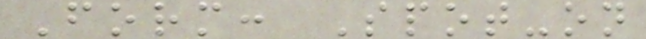Form: Spot-on
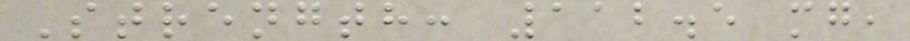Strength: 112.5 mg,
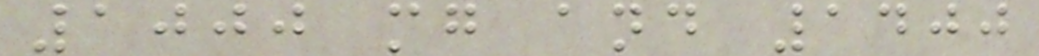1000 mg and 1400
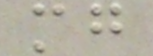mg
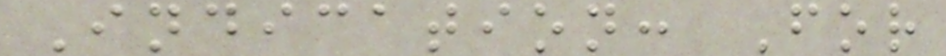Indication: For
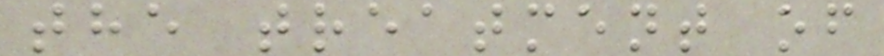the treatment of
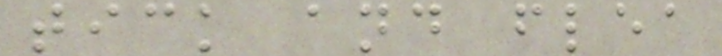tick and flea
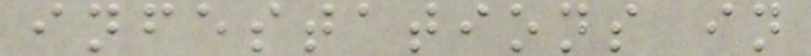infestations in
